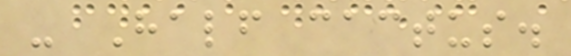- Half cactus.
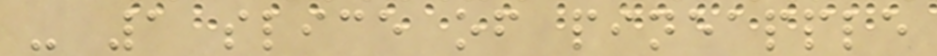- 1 slice of pineapple
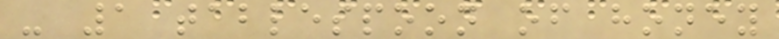- 1 tablespoon of honey
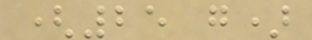(25 g)
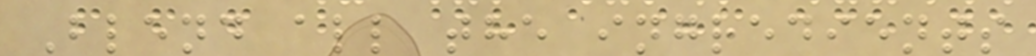Blend all the ingredients
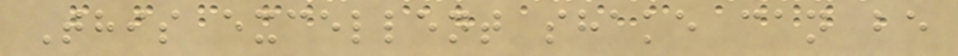This excellent shake can be
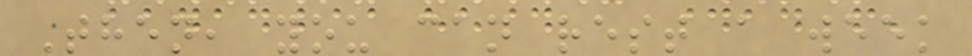Then, you can rest a week
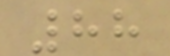88
